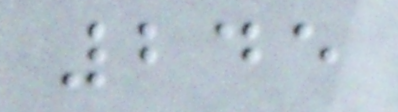245
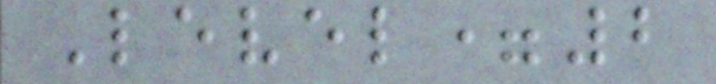Level=2
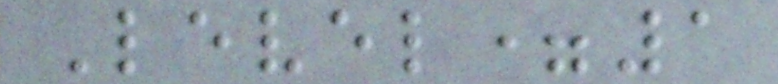Level=1
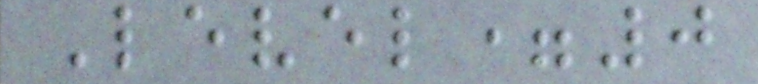Level=0
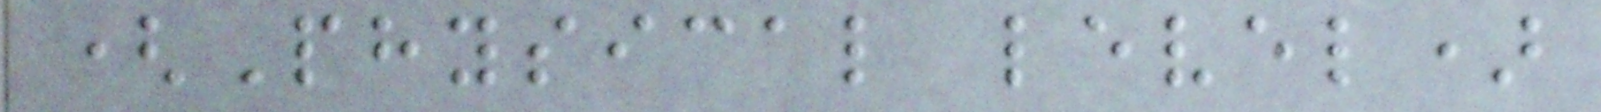(Physical level)
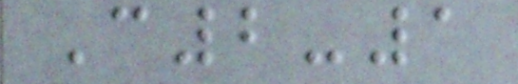C2-1
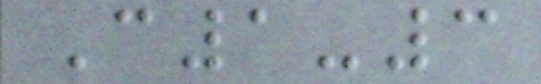C1-3
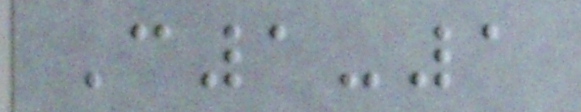C1-1
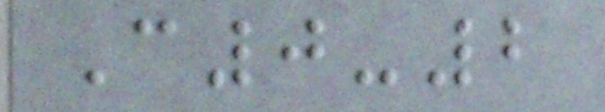C0-2
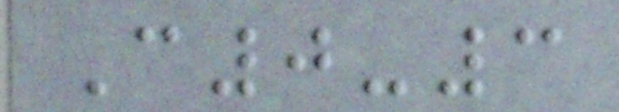C0-3
